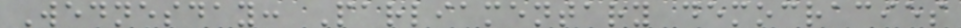Wednesday: Parliamentary democracies
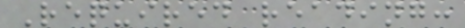Required reading:
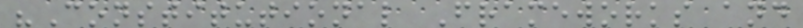"Constitutional Frameworks and
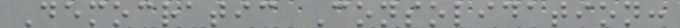Democratic Consolidation:
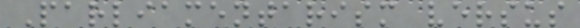Parliamentarism versus
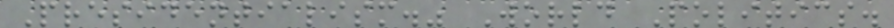Presidentialism." World Politics.
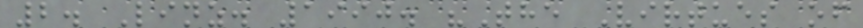2. Linz. 1990. "The Virtues of
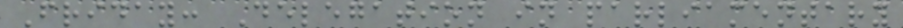Friday: Delegation in parliamentary
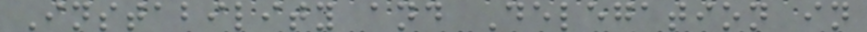Instability and Delegation in
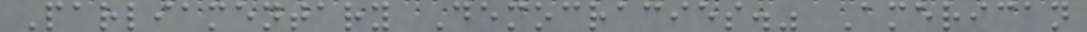Parliamentary Democracies." American
